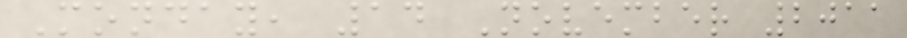Monday, 14 November 2011
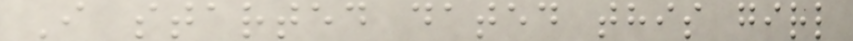I started dated this girl
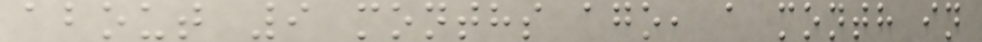about 9 months ago, a month in
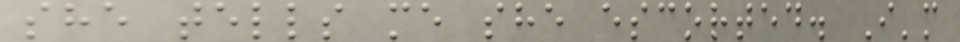she tells me she escorted. I'm
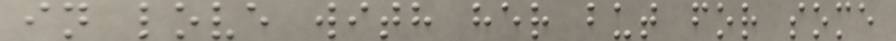in love with her but for some
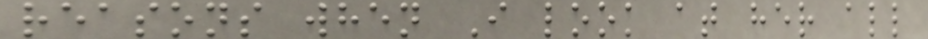reasons when I look at her all
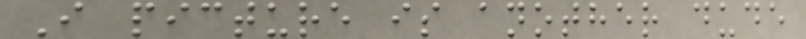I picture is another dude
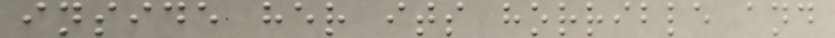inside her its horrible and
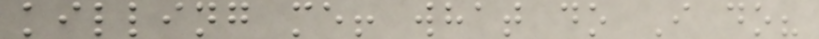killing me! what do I do?
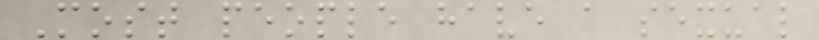Most people have a sexual
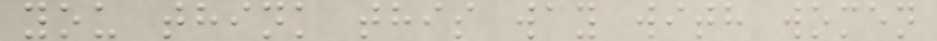you think this way with women
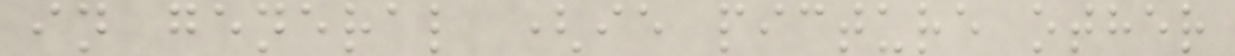in general (ie picture other
